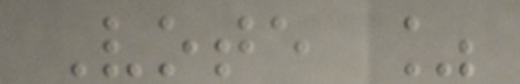Vote %
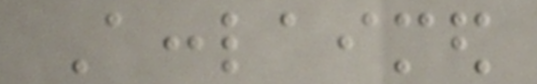Acclaimed
